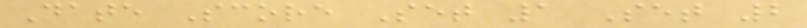Date Score Set 1 Set 2
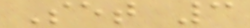Set 3
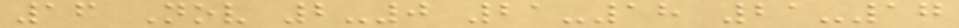16 Nov 2-0 21-18 21-17
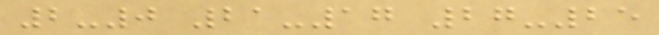2-0 21-17 27-25
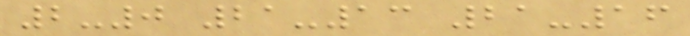2-0 21-13 21-16
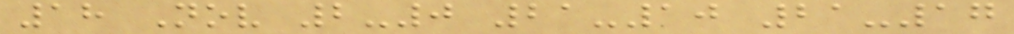18 Nov 2-0 21-10 21-17
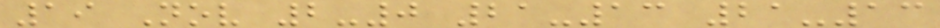19 Nov 2-0 21-13 21-13
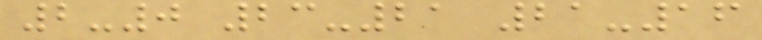2-0 23-21 21-16
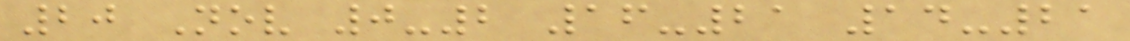20 Nov 0-2 16-21 14-21
